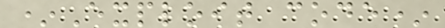*Exploit code*
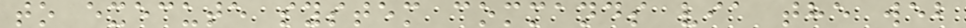to execute system commands via the web
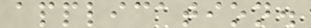application.
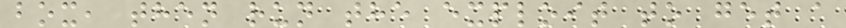box, then run the exploit to get a
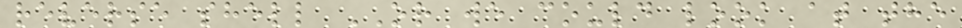reverse shell OR we could look at the
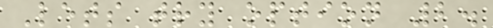Lets try option 2.
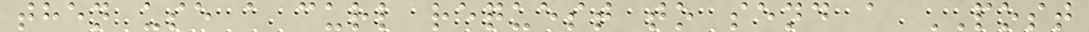then use a curl request to send a POST
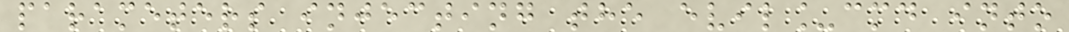parameters injecting the evil_cmd into
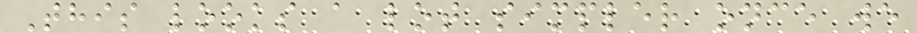This looks a lot simpler once we
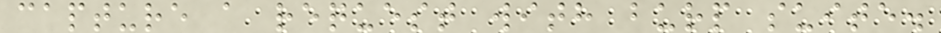capture a request with burp suite.
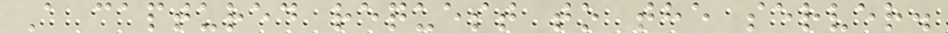A captured request to the server.
